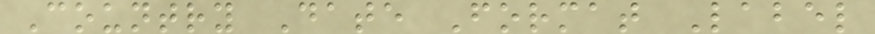Country Date Format Label
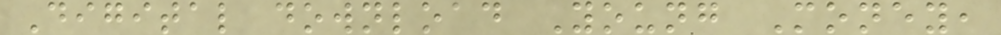Digital download Young Money,
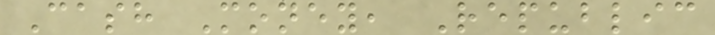Cash Money, Republic
